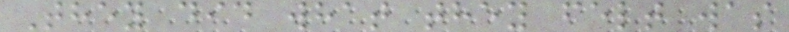They did what they felt was
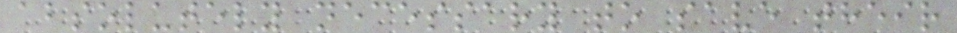absolutely necessary to save their
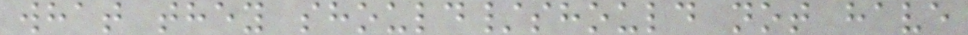what they should/should not have
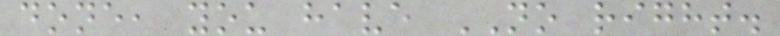done, you have NO right.
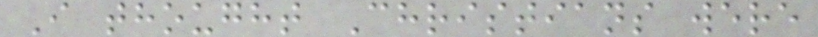I thought Christians were
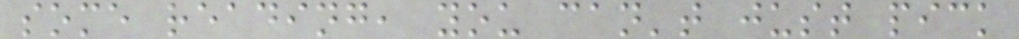some reading, you can't just pick
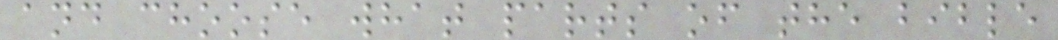and choose what parts of the bible
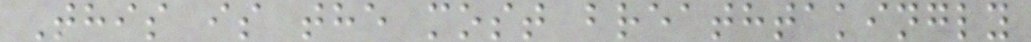This is the most breathtakingly
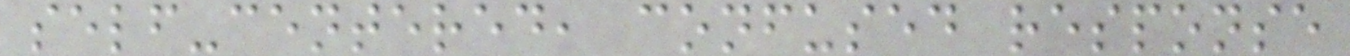self-centered, confused response
